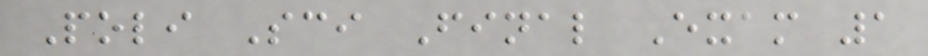Poli Sci Final Exam 1
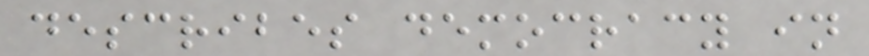describes democracy in
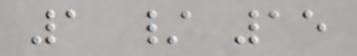1 / 15
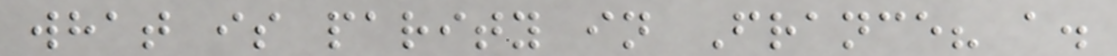what is parity in France? a.
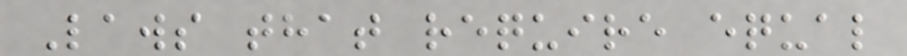Laws that require equal
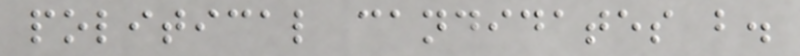political candidates b.
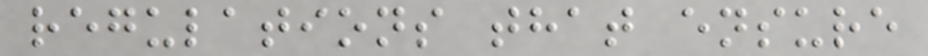regulations that ensure
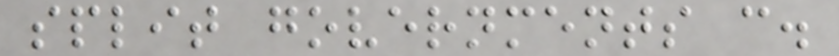split governments c.
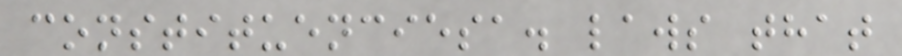constituenciesa. laws that
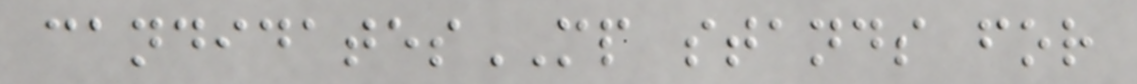candidatesMP stands for
